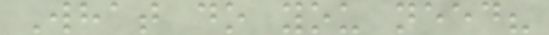What do you need?
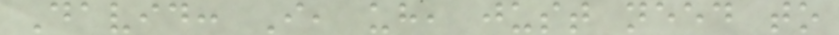David: I, uh, just need to
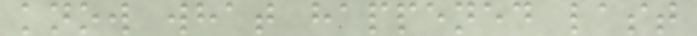know what happened last
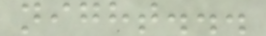night...
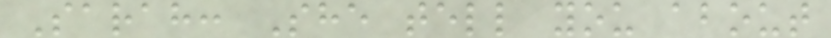Sarah: She tell you about
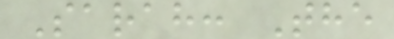Sarah: The
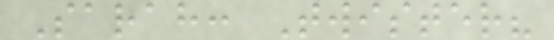Sarah: Twister?
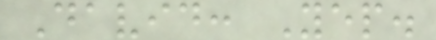David: Yep.
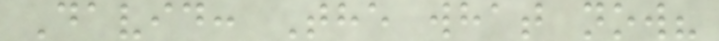David: The what now?
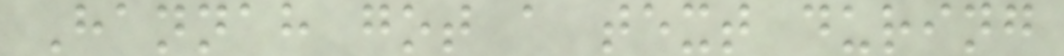Hannah got a text during
